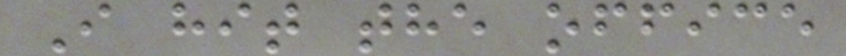I hit the office
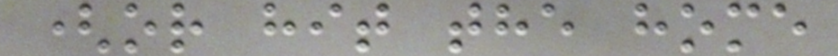(or hit the home
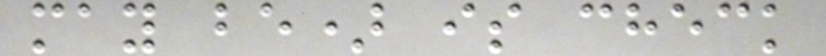may be) is check
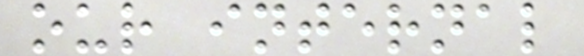our internal
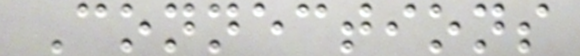Connections
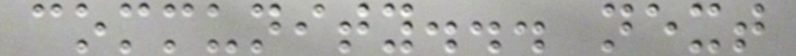community... next
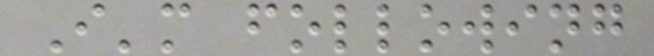I'm following
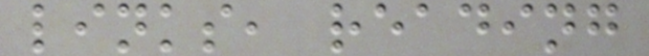links, reading
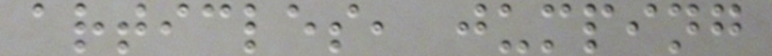articles, jumping
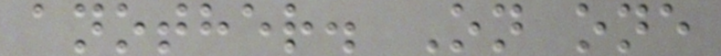another. On one
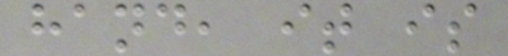hand, it is
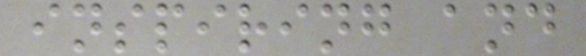inspiring and
